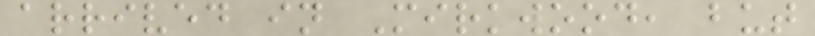arrived in Mirkwood, but
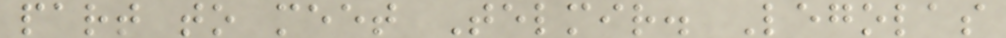part to meet Telmir. Legolas
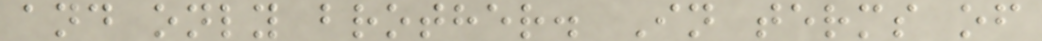and only brother. In terms of
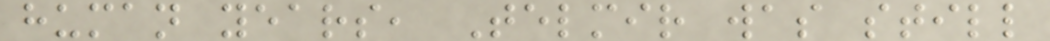human years, Telmir was still
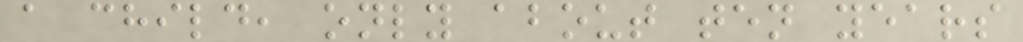a child, only about ten years
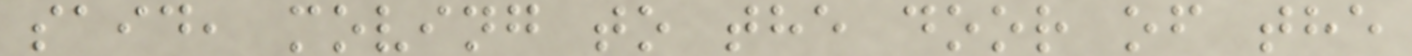said, moving to the door of the
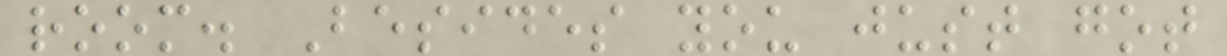room. Besides you just got
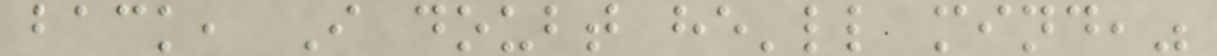back, I doubt he'll mind,"
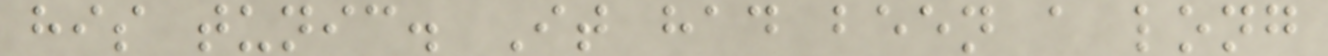his tunic. It had been a long
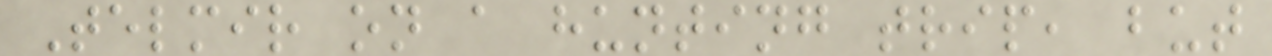Telmir on a hunting trip, but
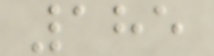185
